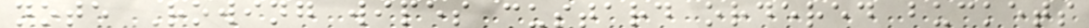note Rowing wipes custard ordered buckets
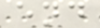end
